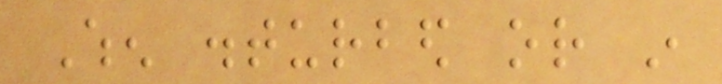When disturbed or in
